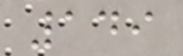149
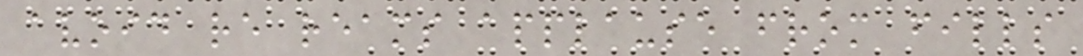avoid re reams applause from fills
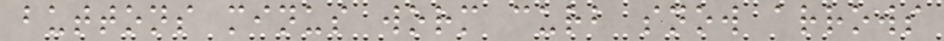buttons minus worm curb snow arrows
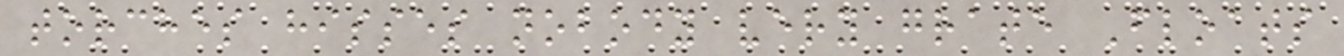torches hisses nobody very grate Floats
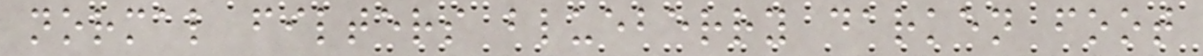normal filters blueberry darken foot
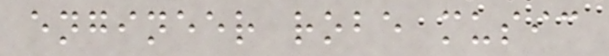engineer robe music
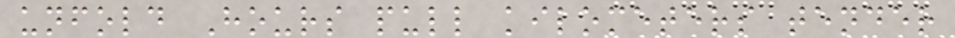unfold Hours pull kilometers tender
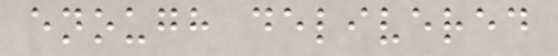enough delivered
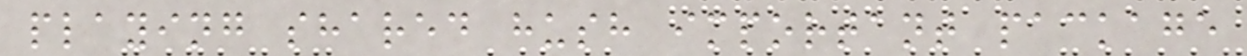playing shared hush important package
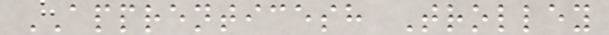APPRENTICESH Trolley
